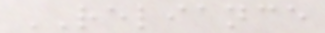RELIANCE
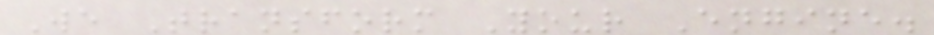We Transform Your Engine.
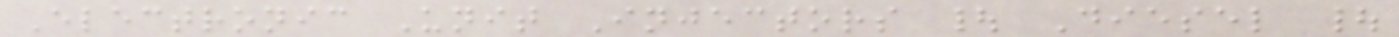Electronic Unit Injectors | Diesel |
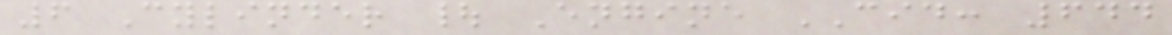6 Cylinder | Engine CID: 644
